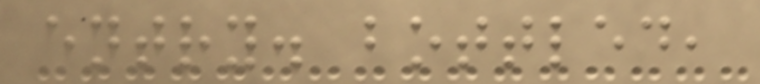entry. bottled,
